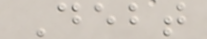Debt
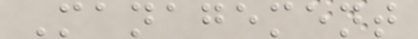Management
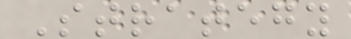Strategy
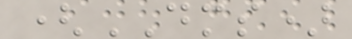(DMS)
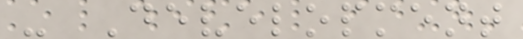- Development
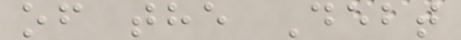of the Debt
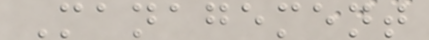Management
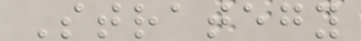Strategy
